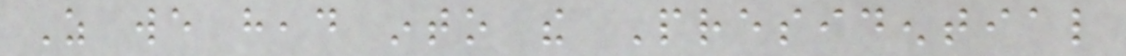As we head into the Presidential
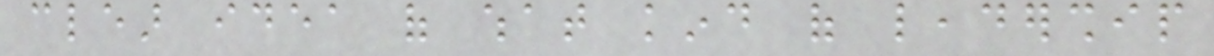clear idea of what kind of leadership
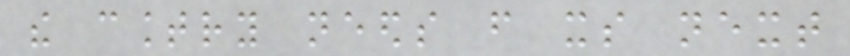the country needs from its next
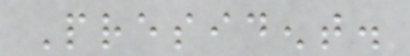President.
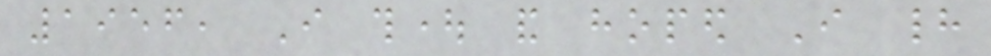1956, I thought and hoped I had
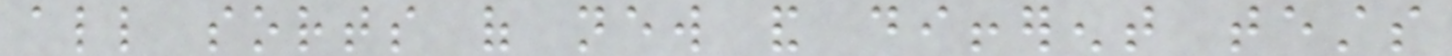all sorts of new and different tests
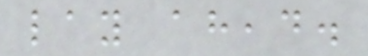lay ahead.
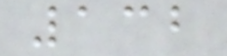132
